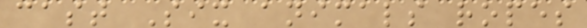cast Six animals ropes
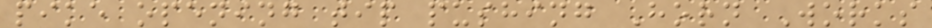pike opening tip pushing Horn Works
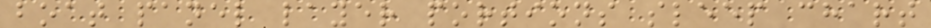boat panel layer portions sleep chart
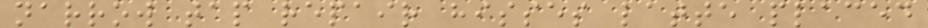narrow tap repair hisses latte placed
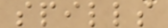spills
